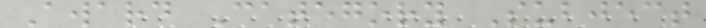Award Category Subject
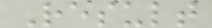Result
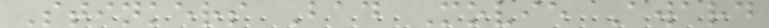Stinkers Bad Movie Award
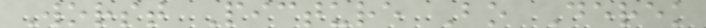Worst Picture Bo Derek
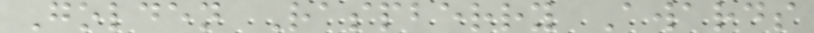Golden Raspberry Awards
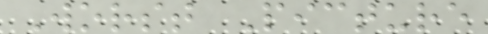Worst Picture
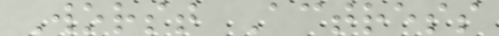Worst Actress
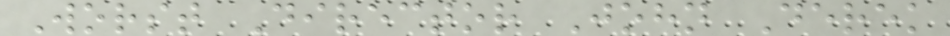Worst Director John Derek
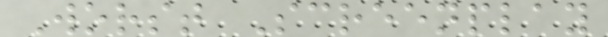Worst Screenplay
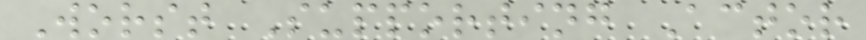Worst Supporting Actor
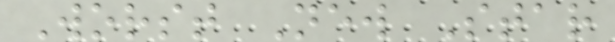Worst New Star
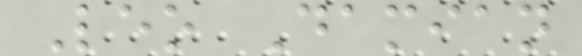Leo Damian
